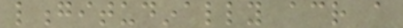longitudinally across a
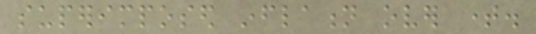superimposed inflation over time.
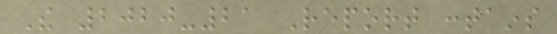The 2020-21 Report contains
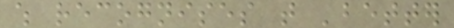which recognises that 'better
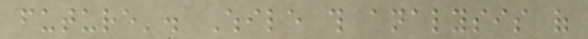future'. While this analysis of
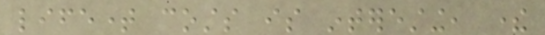lifetime costs is interesting, there
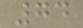74
